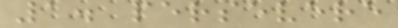1. persevere
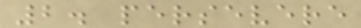2. persevere
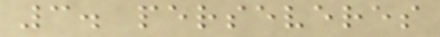3. perseveres
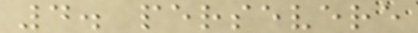4. persevere
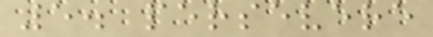5. persevere
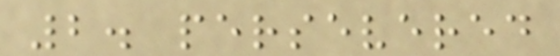2. persevered
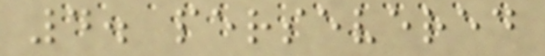4. persevered
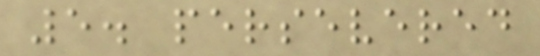5. persevered
